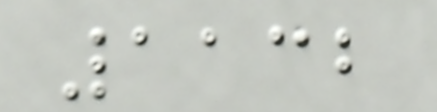1132
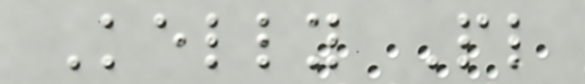Kelly Pl
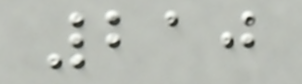210
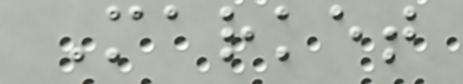Market
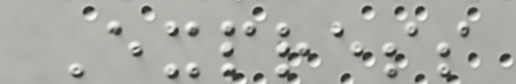Express
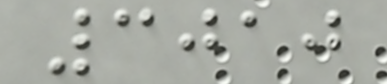3010
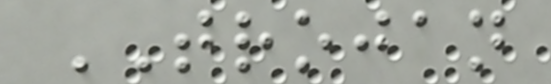TROJAN
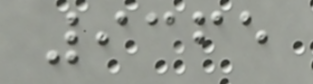9365
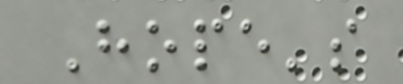Hope's
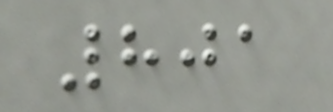801
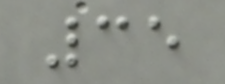35
